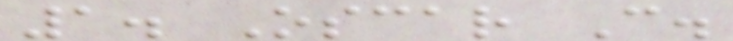1. Oscar C.
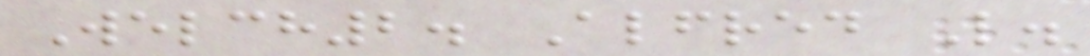Welch2. Alfred L.
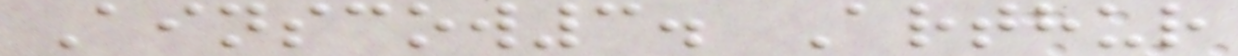Ainscow3. Arthur
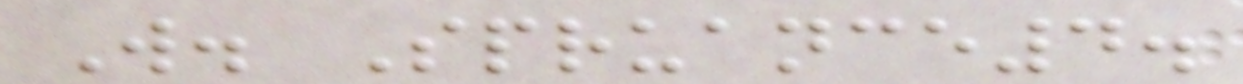W. Spruance4.
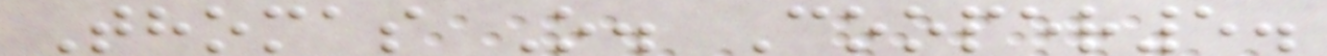Thomas O. Cooper5.
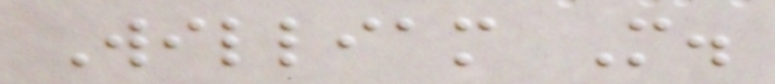William M.
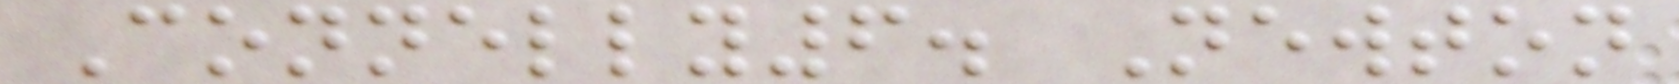Connelly6. Newton
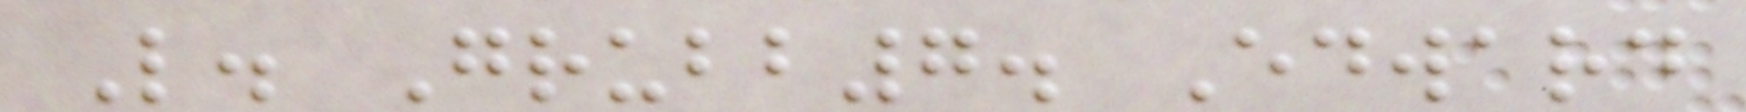L. Grubb7. Edward
